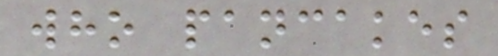who pancakes
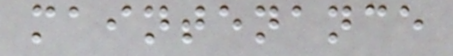maintenance
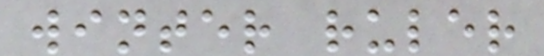winter ruler
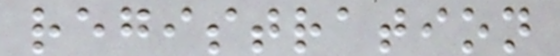registration
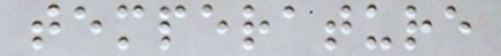temperature
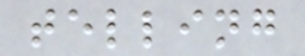telling
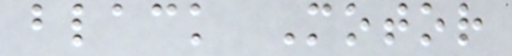black Motor
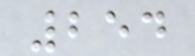254
